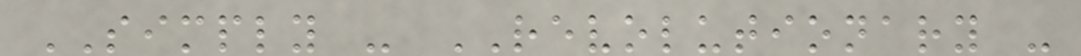SIMPLY - REVOLUTIONARY -
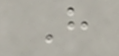H
